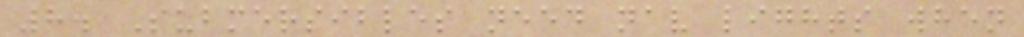8. Submersibles need nav lights when
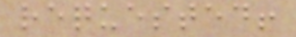requested!
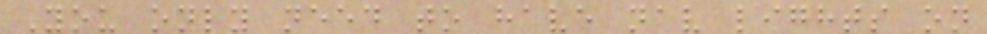You only need to have nav lights on
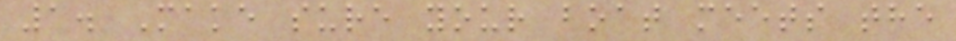1. Make sure your boat meets the
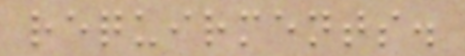requirments.
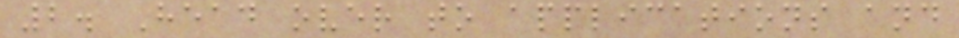2. Head over to applications and
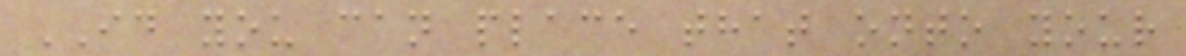ID you can place that onto your
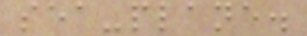sea-plane.
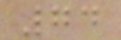74
